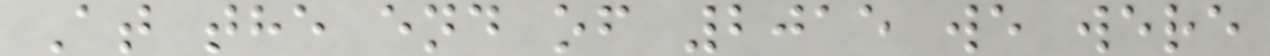At the end of 2015 we were
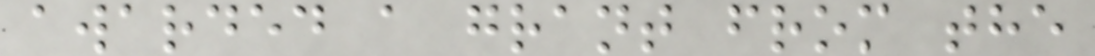awarded a grant from the
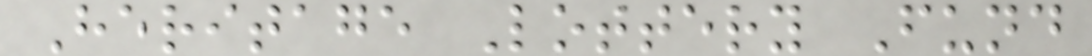Heritage Lottery Fund
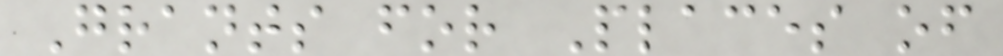Grants for Places of
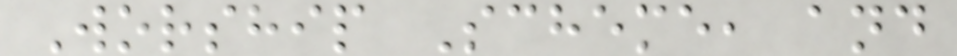Worship Scheme, and
